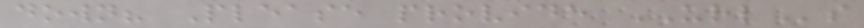down? Please provide URLs
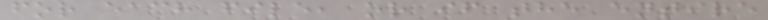for each file, or if the entire
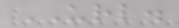URL.
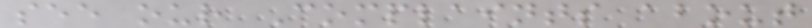see our Complaints about
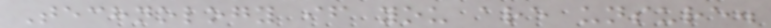Technology if you are unsure.
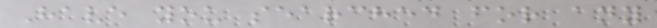Have you searched for any
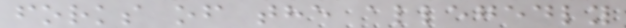forks of the allegedly
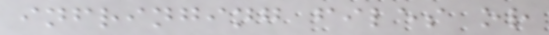infringing files or
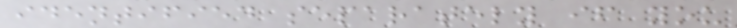identified separately if you
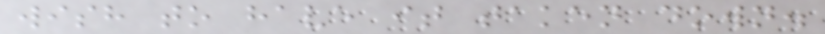wish to have it taken down.
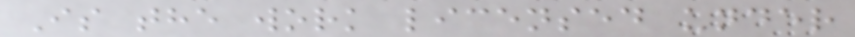Is the work licensed under
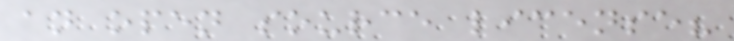an open source license?
